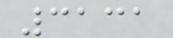3131
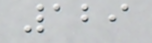129
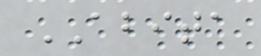ABITA
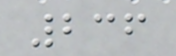236
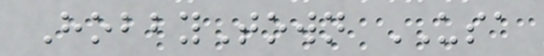HobbyTown USA
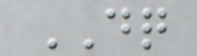DQ
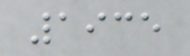1935
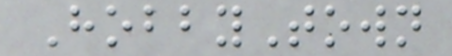HobbyTown
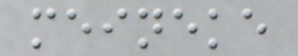meineke
